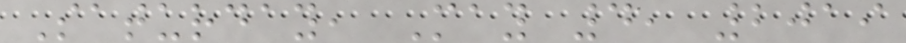Saturday, May 4, 2019
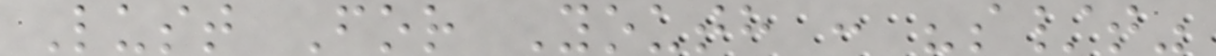Lust For Youth : "s/t"
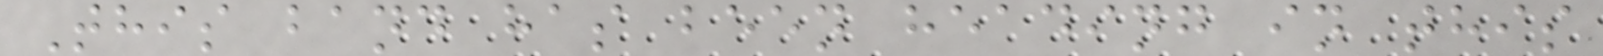This band has been heading in this
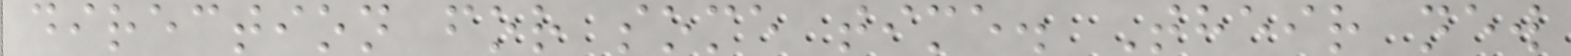direction for some time. Their new
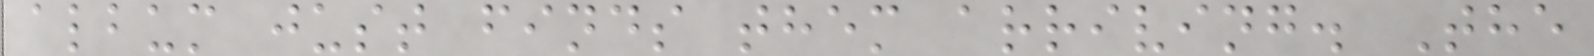album just finds them arriving. The
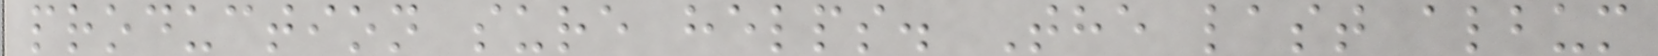production sure helps. The last album
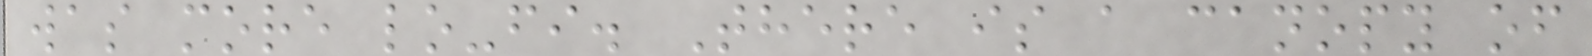was more lo-fi. There is a canopy of
